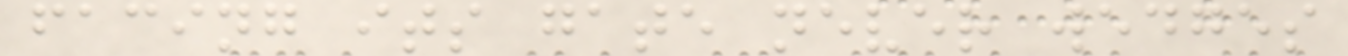facing its gate never wedges
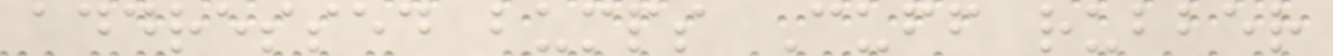addressed bumps Cuff rubber
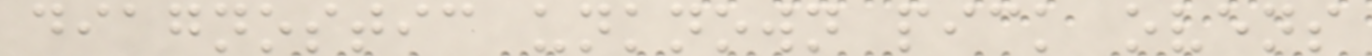diagnostic unknown pick ovens
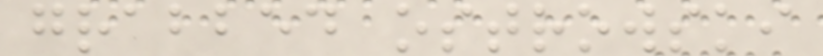grabbed ostrowski
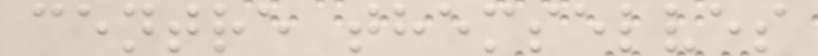centre themselves
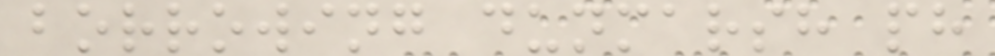borrowing dunmarsh ph
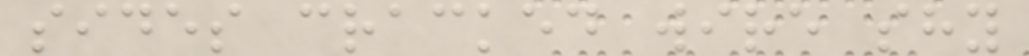sides cracked wire shy
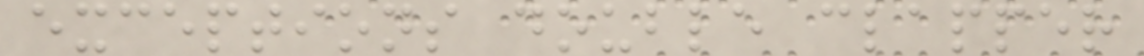exceptions double clapper
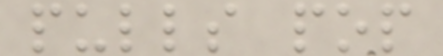pulls pop
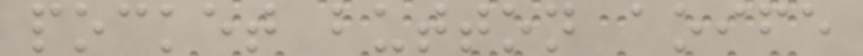pocket button aoife
